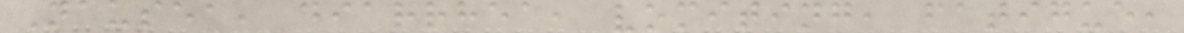Nausea, diarrhea, vomiting, fatigue,
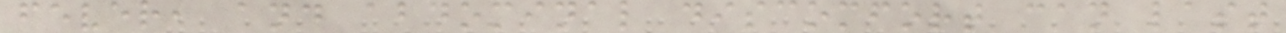fever, and abdominal discomfort can last
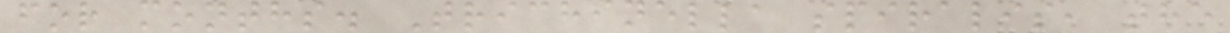for months. Trichinella spiralis, the
